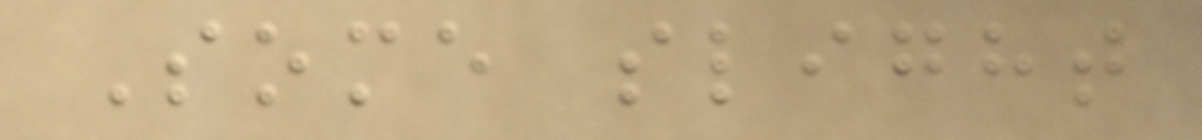Some slight
